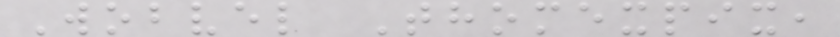Wobvel Thomexpix,
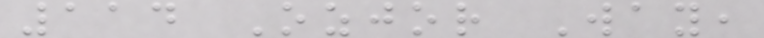114 Ozjor Way,
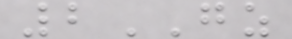2GZ
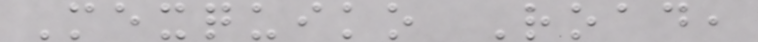Mexquiko Road,
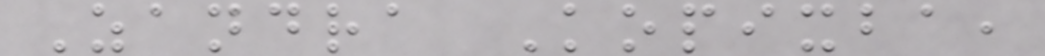Zandra Kopixba,
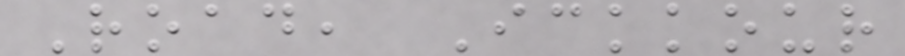Road, Ickkour
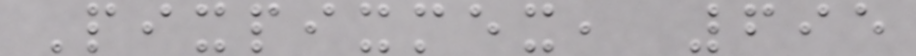Pixpixmex, 695
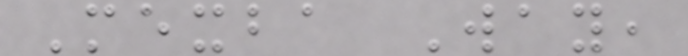Mexba Way,
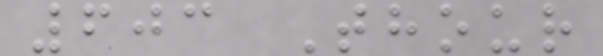603 Thour
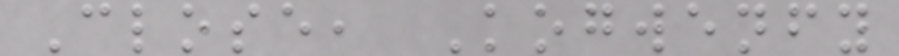Close, Kogwenfy
